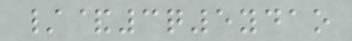/&3q5ydao
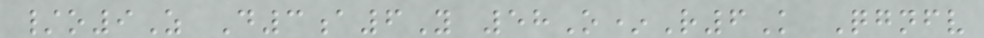/o9Z D3a6Y 58O*R6K Qgnfv
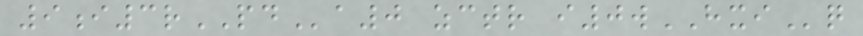9i3rPDa0 zctr i0wHXIq
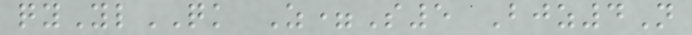qyYlQK Z=S5 Bjz4N
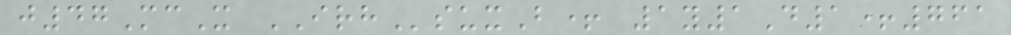j47McX IRHsuxB+ 1y1D1+761
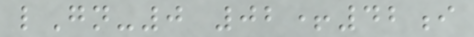lGn-0 02+42i
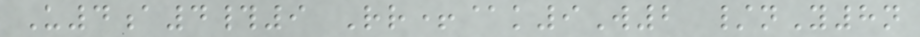U4a4#9 Rr+@k9W2 /nY8n
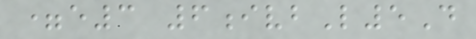=e3 6ivbL5D
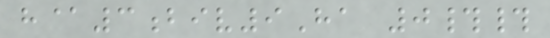h@3biv9Ha 0##
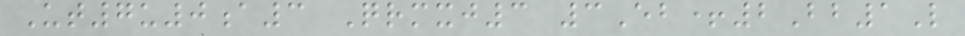Ut7u0a3 Qrmxj3 3Eb+2Bb1L
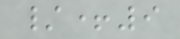/+9
